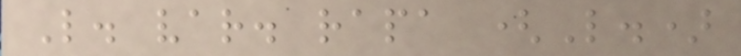L. var. rapa (L.)
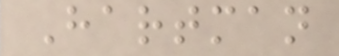Hartman
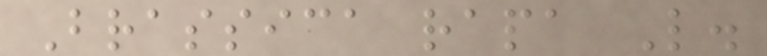Brassica rapa L.
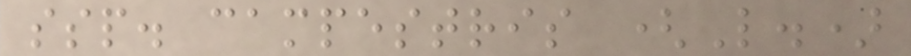ssp. campestris (L.)
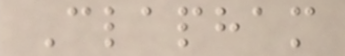Clapham
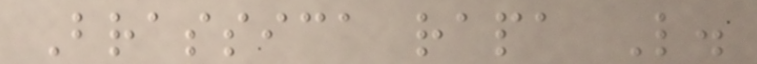Brassica rapa L.
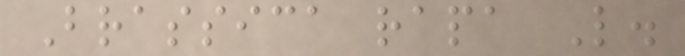Brassica rapa L.
